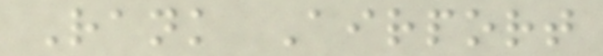Rank Airport
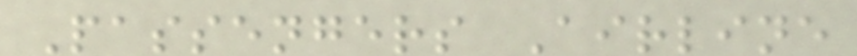Passengers Airline
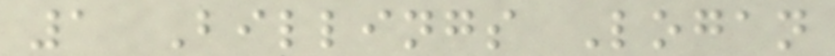1 Billings Logan
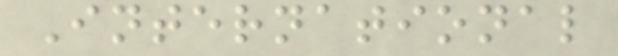International
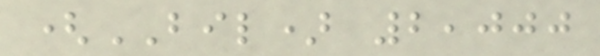(BIL) 2,000
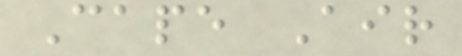Cape Air
